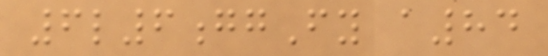6l6ggFy a84
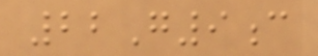22G9c
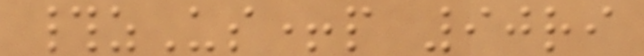#zUs+p 90ri
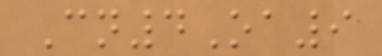Cn4Oa9
